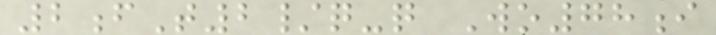2fT2/q-q Wo78i
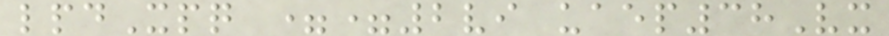lpdXpq ==2vi uaep38Vx
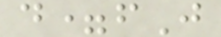d=fJ
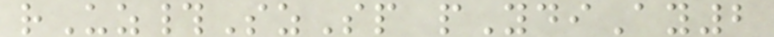rUz#SzSp pYdiAy2
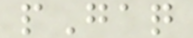pGaq
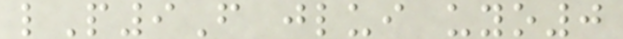lP9F jlui uyo0
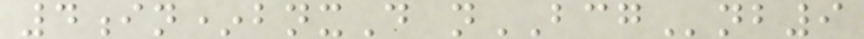4in*bnxD nBCGnb9
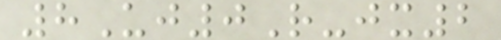8Uj0R-jx2
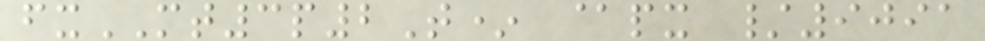fxMT3p2T* @px /9091
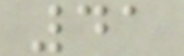41
